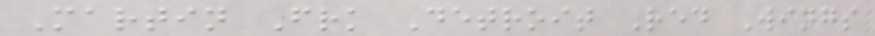Martin Frk Detroit Red Wings
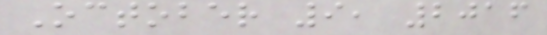October 9, 2016
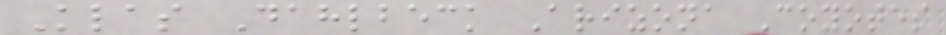Klas Dahlbeck Arizona Coyotes
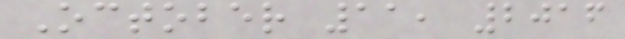October 11, 2016
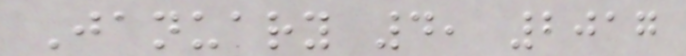January 4, 2017
